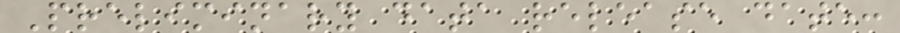Preliminary data release date:
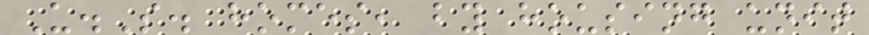U.S. homes, by housing unit
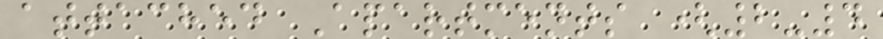attached Apartments (2-4
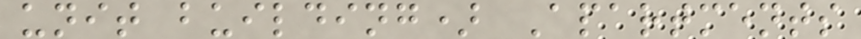unit building) Apartments
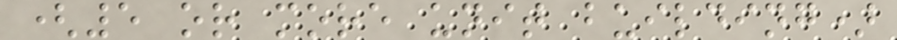(5 or more unit building)
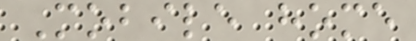Mobile home
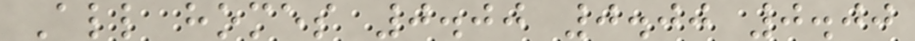All homes 0.00 0.00 0.00
